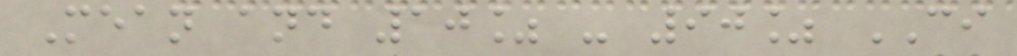Mean and 10% - 90% CI
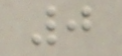0
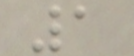1
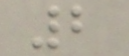2
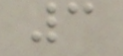3
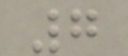7
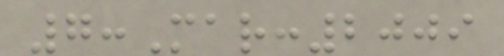7:Mar:2009
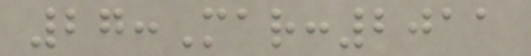27:Mar:2011
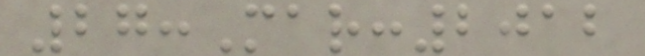27:Mar:2012
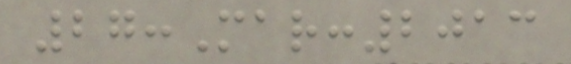27:Mar:2013
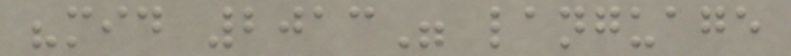"mid 2013" language
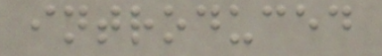introduced
